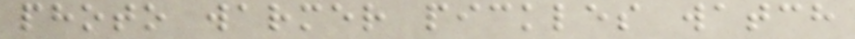photo warmer pickles watch
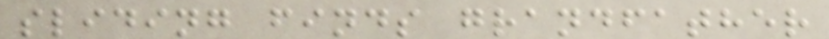sliding finds grandfather
